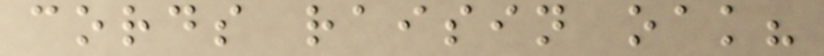cords raisin oak?
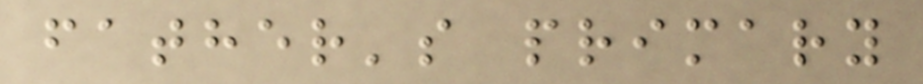father's primary
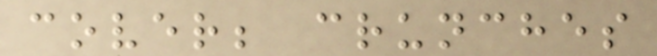cover; crunches
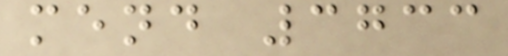mend 3733
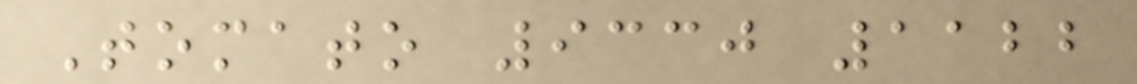Tomato 9330 1122
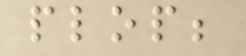plop;
